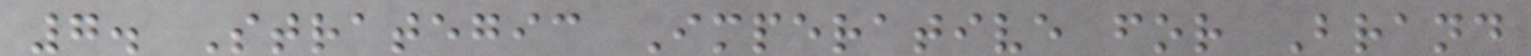7. Strategic Imperative for Brand
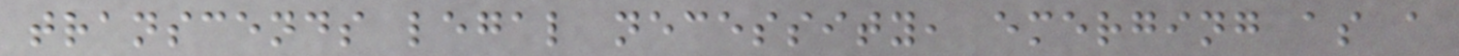transcends legal necessity, emerging as a
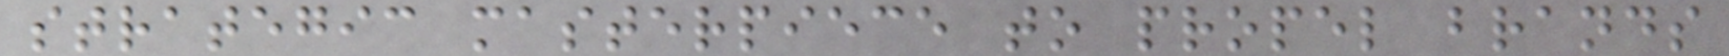strategic masterpiece to propel brands
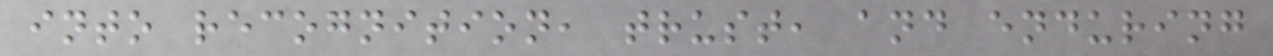into recognition, trust, and enduring
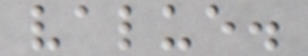value.
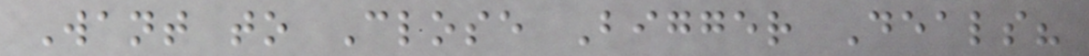Want to Close Bigger Deals?
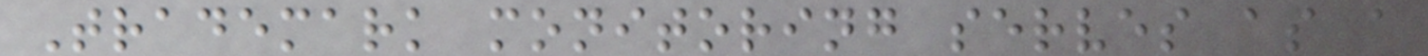Trademark monitoring serves as a
